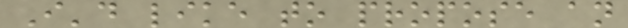I'd like to propose an
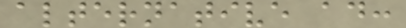alternative ad:
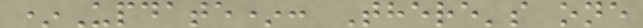*Update*: There's one
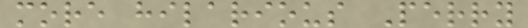more hilarious Perry
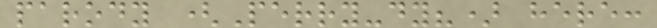parody (Perry-dy?) here:
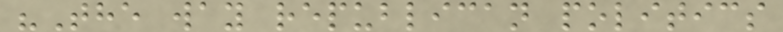"The way republican politics
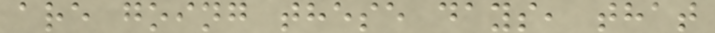are going these days, that
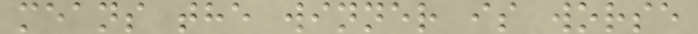means the winner is worse
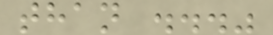than ..."
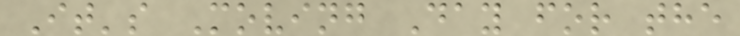It's Moving Day for the
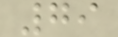79
